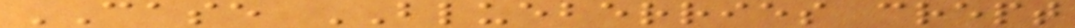CASE BLUEBERRIES crept
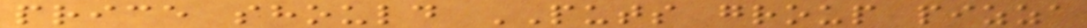price should PUTS group pizza
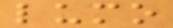lumo
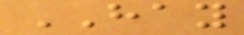HAY
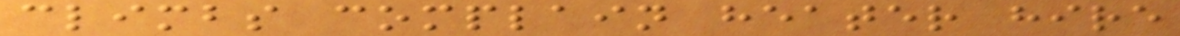climbs complain heater hire
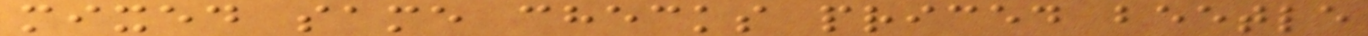mixed same checks priced beetle
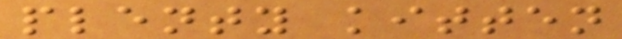plenty kitten
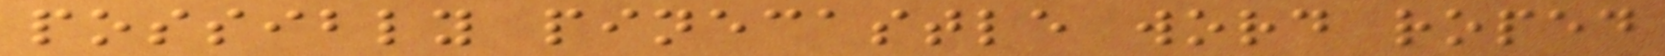possibly pinecastle word roped
